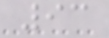93
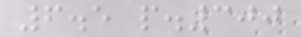6.5 p.300
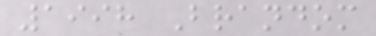1998 Brandom
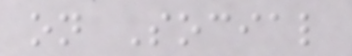on Social
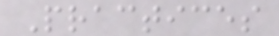Practices
